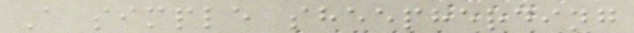A simple sheepherding
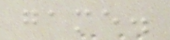game.
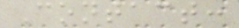Contact:
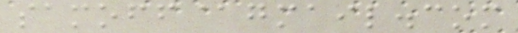samoff@gmail.com
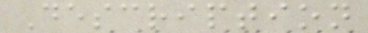Description
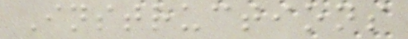Instructions
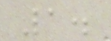1.
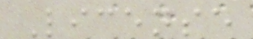License
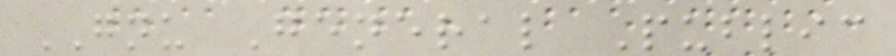GNU General Public
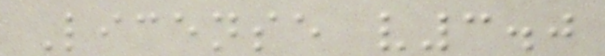License v3.0
